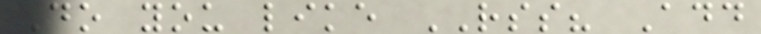Do you like RSS? Add
